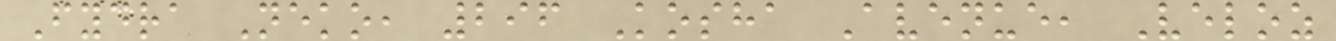Fydra Neko, 296 Kosha Avenue, Veloz
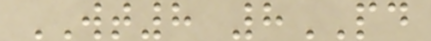WT8 8PD
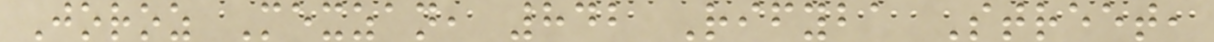Joroz Mexzan, 842 Rifyba Street,
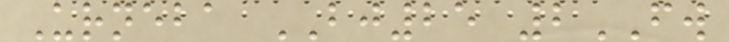Urneba BJ25 2FW
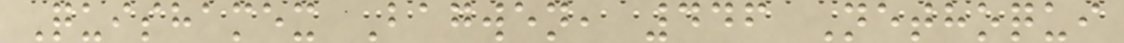Quishamex Bagwen, 446 Nethoqui
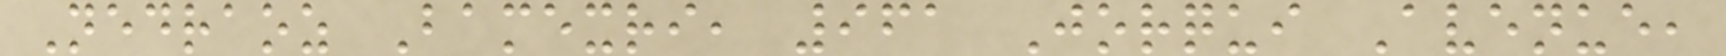Nedraoz Bamexri, 961 Jorqui Avenue,
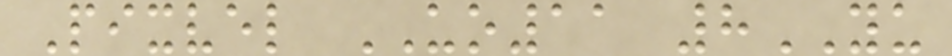Pixvel UO11 8YU
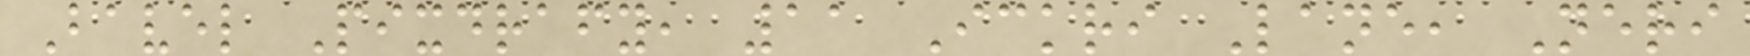Bavel Pixdrafy, 11 Ickri Lane, Neri
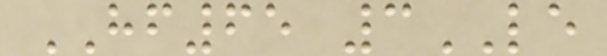HF65 3LE
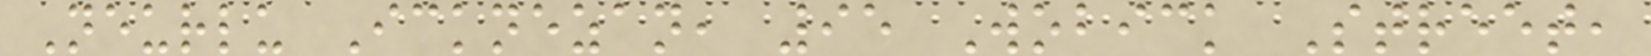Neurlu Icknezan, 95 Wobick Street,
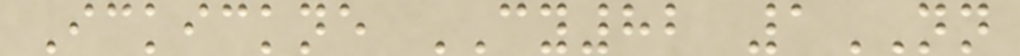Ickickne CY82 1NN
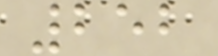252
